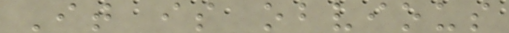It is obvious
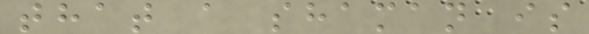that a shaman is
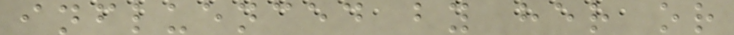influenced by her or
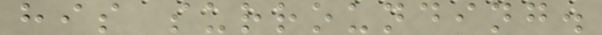his surrounding.
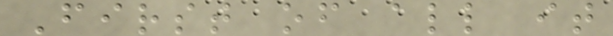First of all it
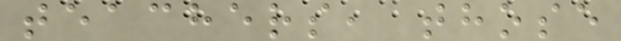teachers, those
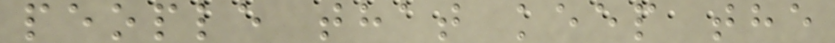people that keep the
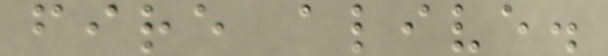fire alive.
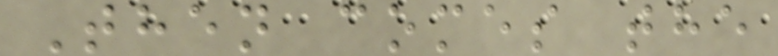Then comes the
